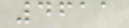4611
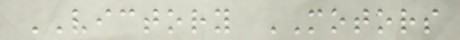VICTORY MOTORS
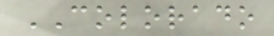COLORADO
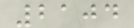2104
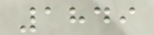1849
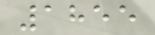1855
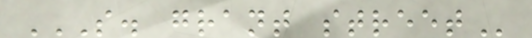S. GRANT STREET
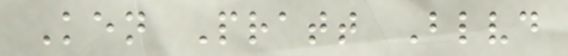Ken Pratt Blvd
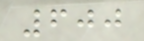600
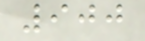900
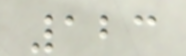123
